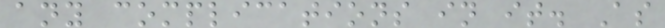any complications in it. As
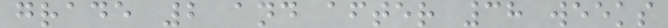grade 2 and after 38 weeks
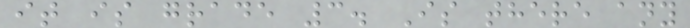it is grade 3. Is there any
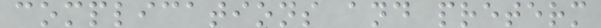complications and preterm
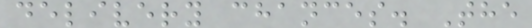delivery chances. The
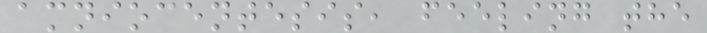amniocentesis, feeling the
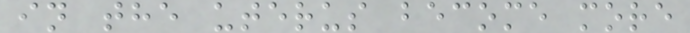in the uterus become more
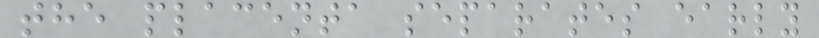the placenta separates early
